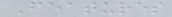Features
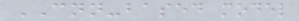CNN-based model
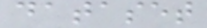dataset
